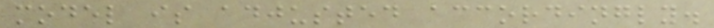model is adjusted accordingly.
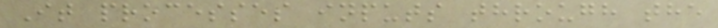It processes inputs through the
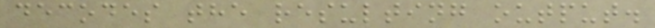decodes the resulting output.
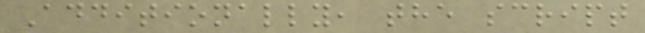Additionally, the script
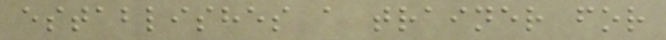establishes a trainer for
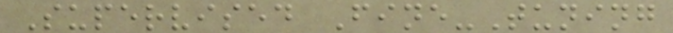Supervised Fine-Tuning
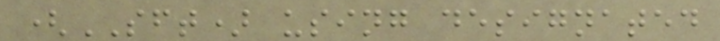(SFT) using designated
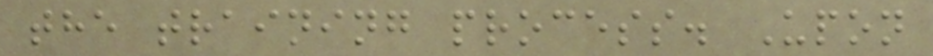the training process. Upon
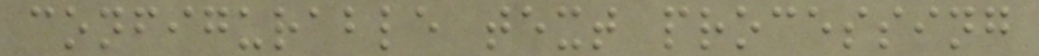configurable text processing
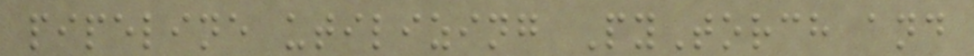pipeline utilizing PyTorch and
